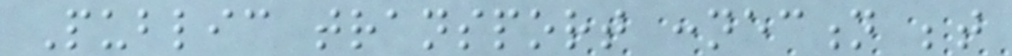Public transport connection between
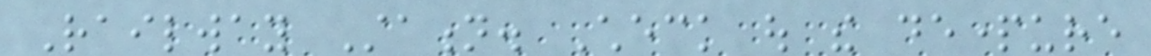Railway Station. Check out the departure
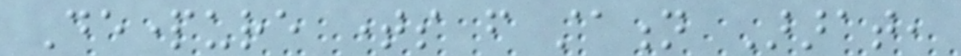Departure times from station Ararat,
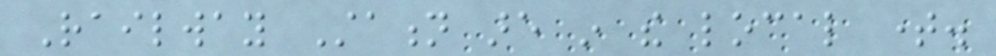Railway Station are in the local time.
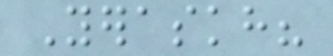Yeraskh?
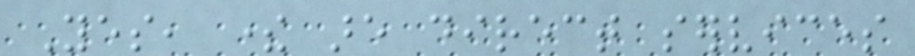Yes, there are direct services
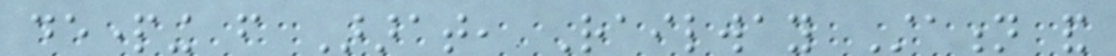departing from Ararat, Railway Station and
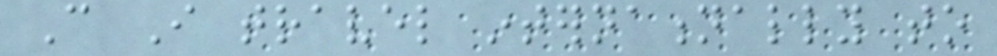Can I travel internationally to
